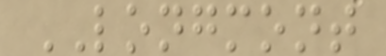LONGMONT
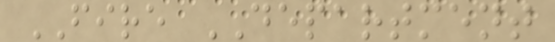FIRE DEPARTMENT
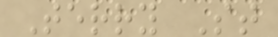Terry St
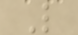L
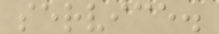service.
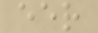eer
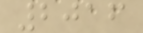2016
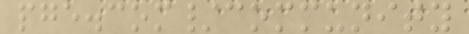pge.com/community
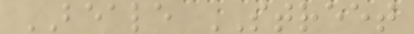BEALE STREET
